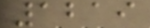1219
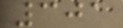301
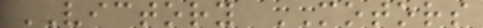VICTORY MOTORS
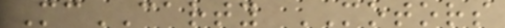McCARTY MOTORS
